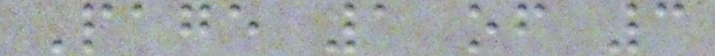Page 1 of 3
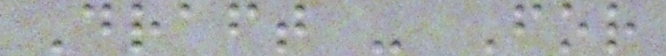Draft - For
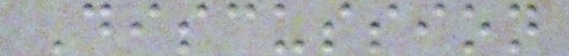Discussion
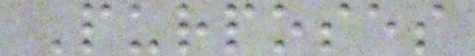Purposes
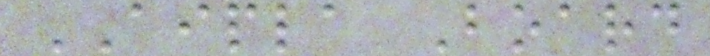AIPLA Board
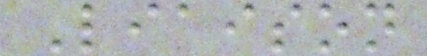Liaison
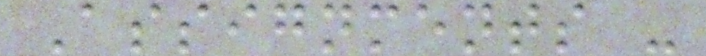Assignments -
